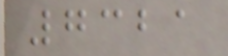7321
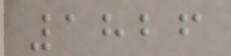1826
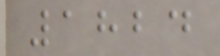1824
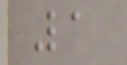1
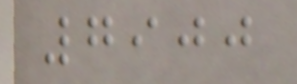7900
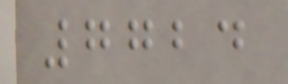7724
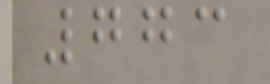773
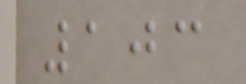103
